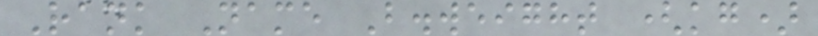Rank Name B.weight (kg)
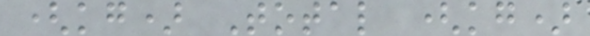(kg) Total (kg)
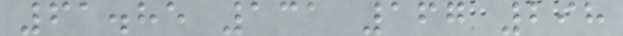61.85 131 167 298
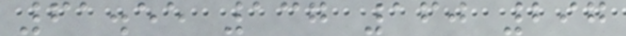61.55 137 160 297
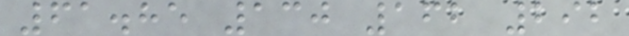61.85 130 162 292
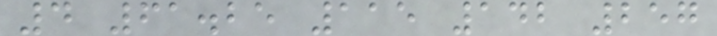4 61.25 115 142 257
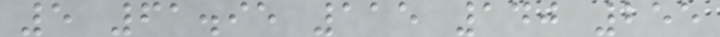5 61.95 115 140 255
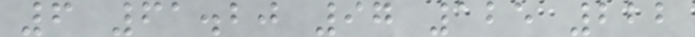6 61.20 97 125 222
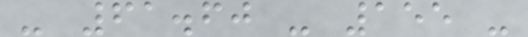- 61.60 - 155 -
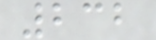232
